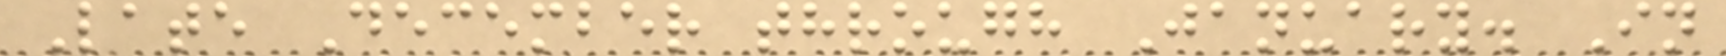Late December through January. In
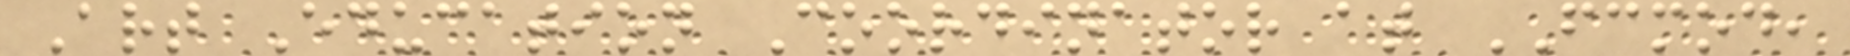Art Education Coordinator at FCMOD,
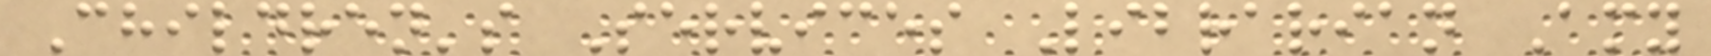Children's Services Librarian Amy
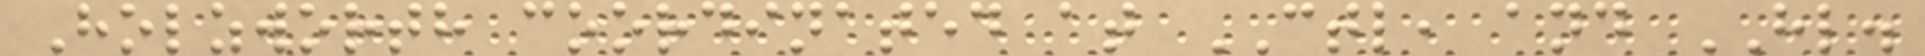Holzworth coordinated at CTL, and HL.
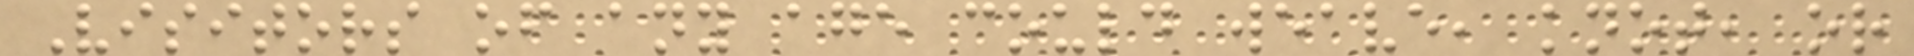Visitors of any age could weave, knot, or
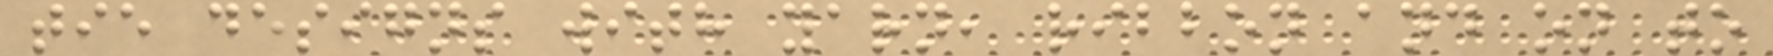tie designs with yarn, ribbon and on to
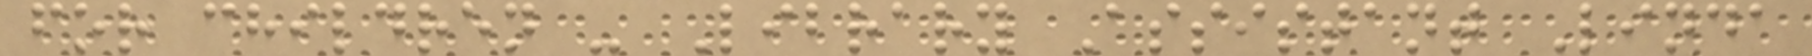for children - Library Assistant Linda
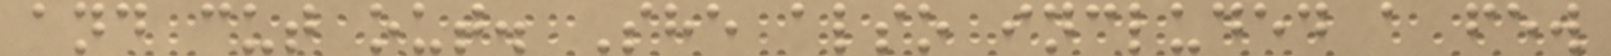and cut out. She also included a few
